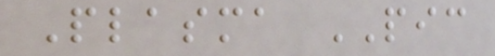Plasma PIC
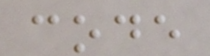code
